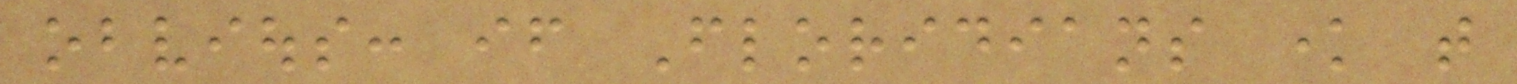obvious: if Floridians know that
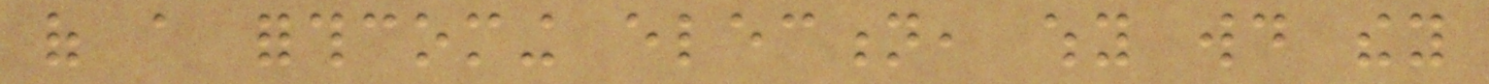of a forthcoming election, why would they
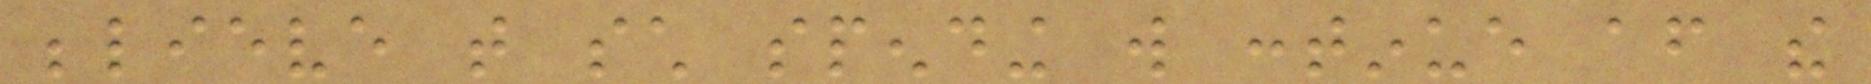believe that such spending will continue after the
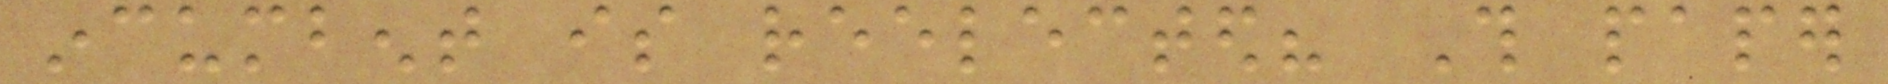incumbent is reelected? This paper
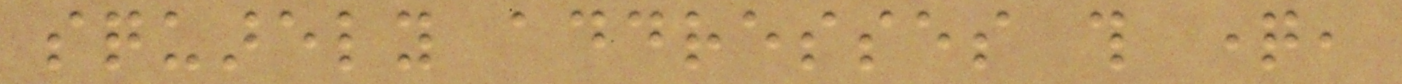squarely addresses this question,
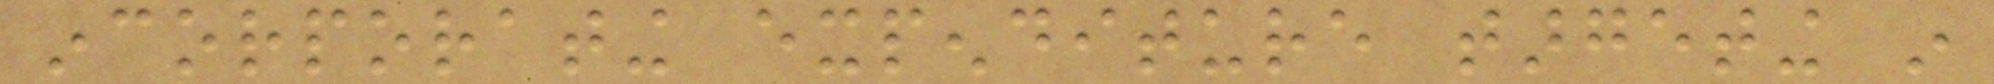incorporating expenditure targeting in
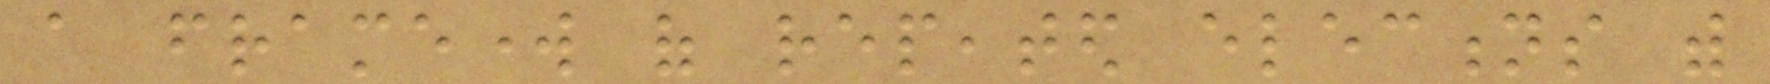a framework of repeated elections with
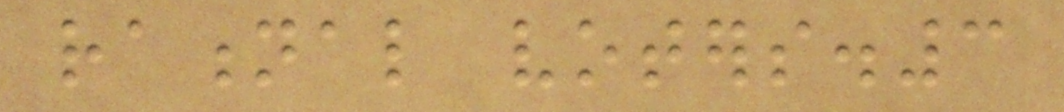rational voters.3
